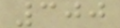300
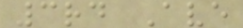3rd Ave
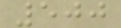500
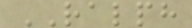RALPH
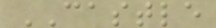CASTLE
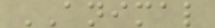ANIMAL
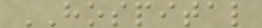HOSPITAL
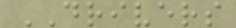DRIVERS
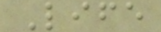Life
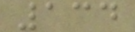134
